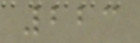223
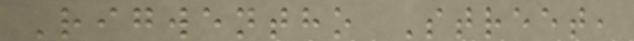Rigwentho Street,
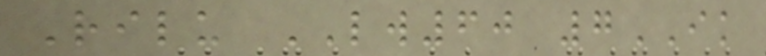Rilu LW60 7IK
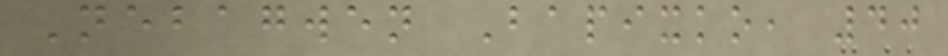Nebagwen Bapixko, 40
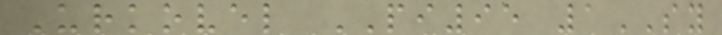Urkovel PI95 1SY
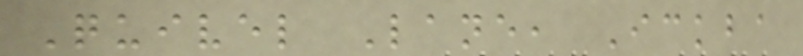Quivel Lane, Ickba
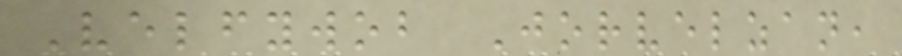Velfywob Jorvelzan,
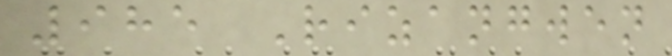985 Rizangwen
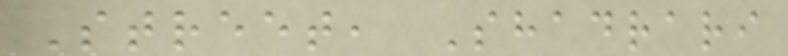Street, Shadrari
